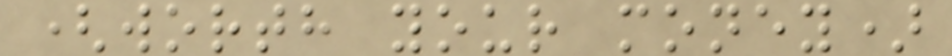(worth your money)
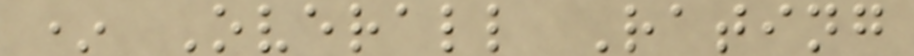* Overall Rating
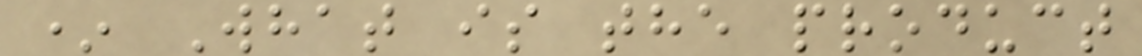* What is the product
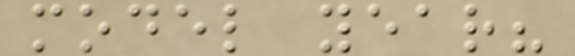model year?
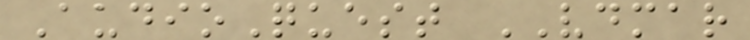AudioQuest VDMAR
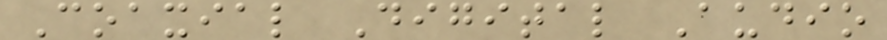Coaxial Digital Audio
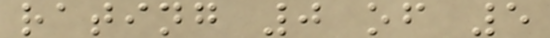rating 0 of 5
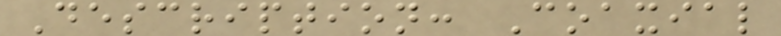Description: Coaxial
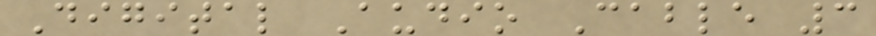Digital Audio Cable 3
